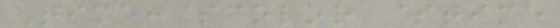Time:$color $time
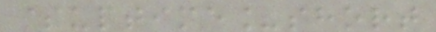$uptime_short
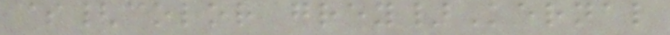${color grey}Kernal
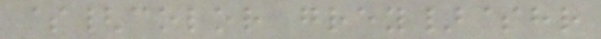${color grey}$hr
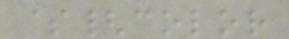${color
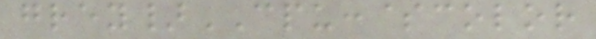grey}CPU:$color
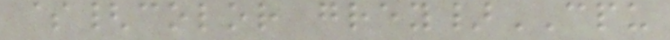${color grey}CPU
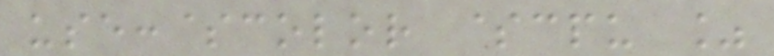use:$color $cpu %
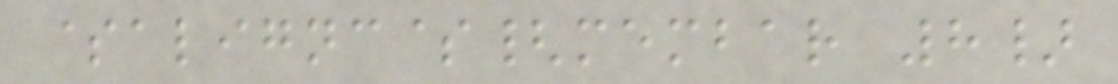$alignc${membar 8}
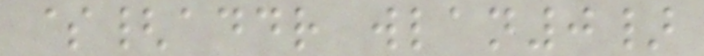${addr wlan0}
